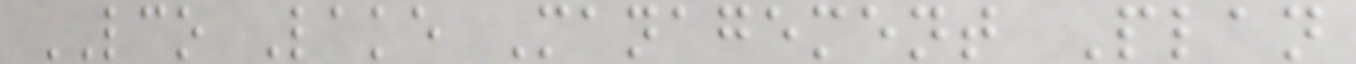LCO Lake Management Plan
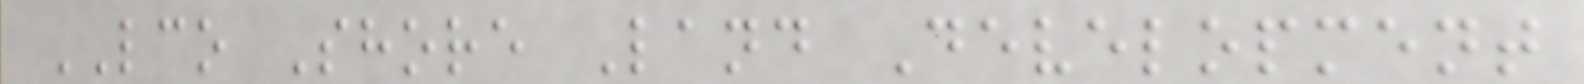LCO Shore Land Development
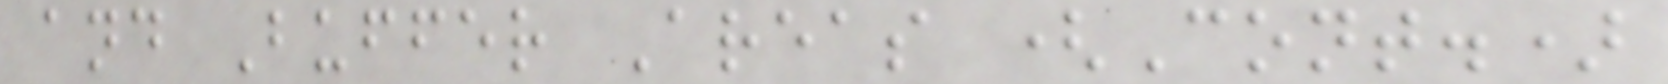and Buffer Areas (Cont.)
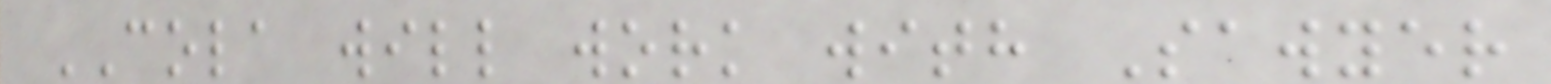COLA will work with Sawyer
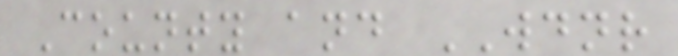County and WDNR
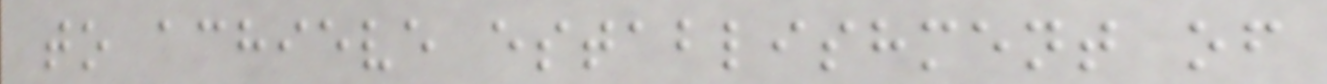to achieve establishment of
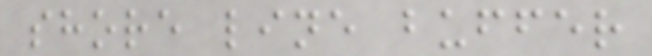shore line buffer
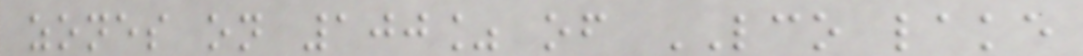zones on 100% of LCO lake
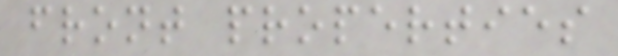front properties
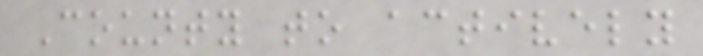County to actively
